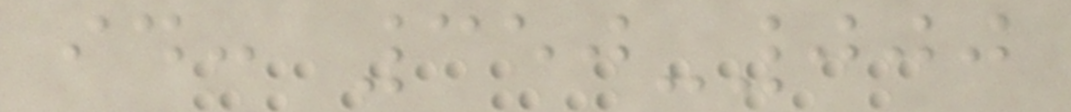id: 350-000
